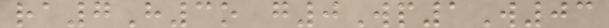ra7H3o g0Wp1W03
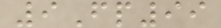9Fp99
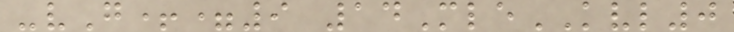-vG+=9 14MleKVL0
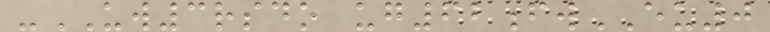-UW3rsdo ug62fwEU0
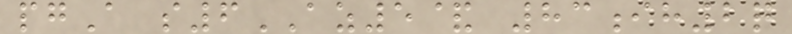pgA s6AZ5& 83ih2q
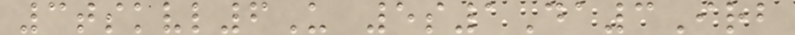3tskvl6U 5s1Da3Irb
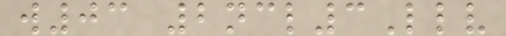w03 2ncl3Llv
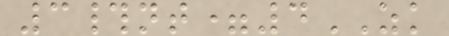3#nt=4ZK
